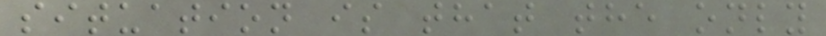situation is that the only
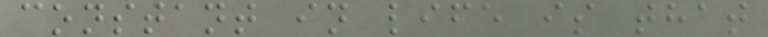constant in life is that
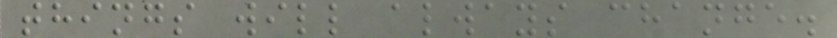things will always change.
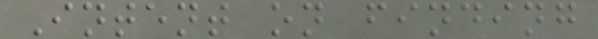Intent on finding
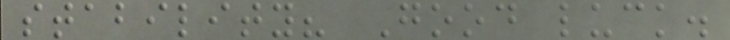stability? Good luck.
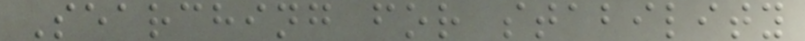Searching for stability
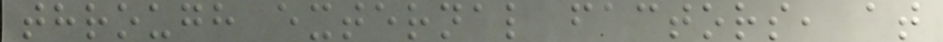through external factors, at
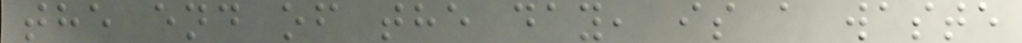the end of the day, is a waste
